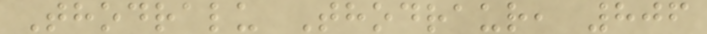Thodralu Thodraur, 806
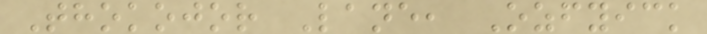Thokojor Lane, Ozfyick
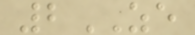2ZE
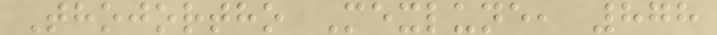Thojortho Mexlune, 878
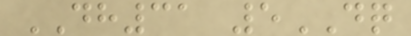DH31 5DQ
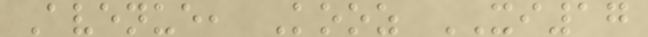Avenue, Kooz XI17
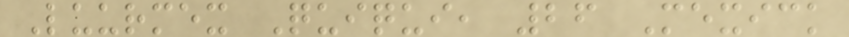Luurmex Quiqui, 26 Mexick
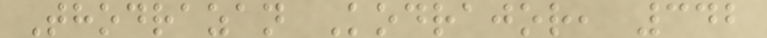Thodrazan Kodrajor, 342
